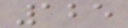125
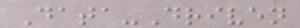Data-Driven
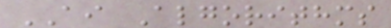AI Algorithms
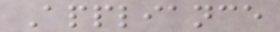Appliance
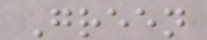Green
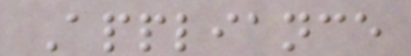Appliance
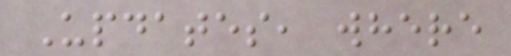Updates, where
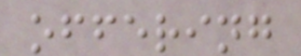offering
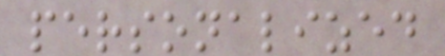personalized
